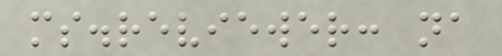ms.reviewer: na
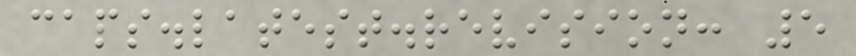caps.latest.revision: 5
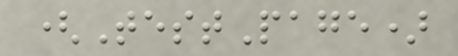(TestPage)
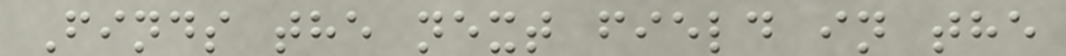Finds the next field in the
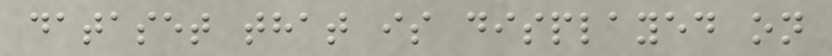dataset that is displayed on
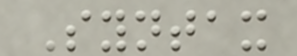Syntax
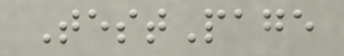TestPage
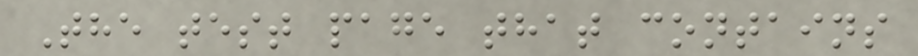The test page that contains
